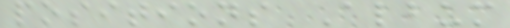positions Album
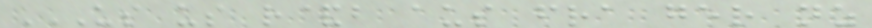US US R&B AUS FRA GER NZ
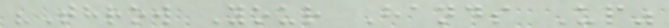"Throw Your Hands Up"
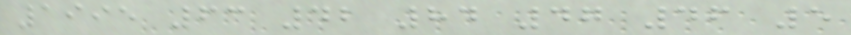1995 63 42 84 47 46 5
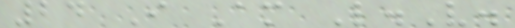24 I Am L.V.
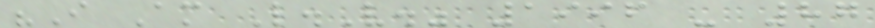"I Am L.V." 1996 - 87
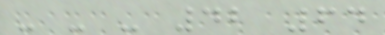- - - 42 64
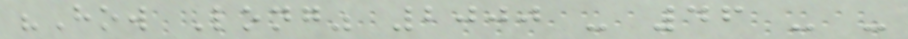"How Long" 2000 - 46 - -
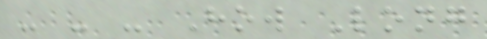- - - How Long
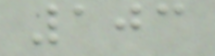103
